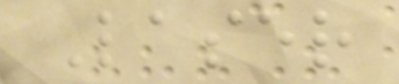Laser
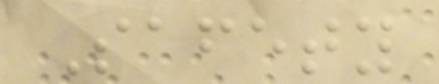Safety
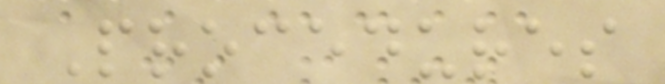Procedures
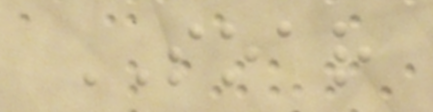SOAR
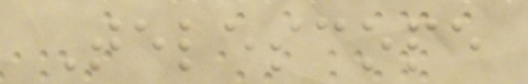Telescope
